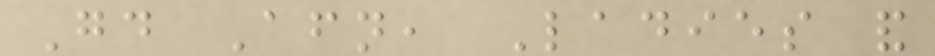Good Afternoon, Ladies and
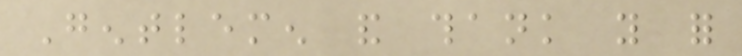Gentlemen and thank you for
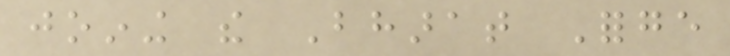joining the Bharat Forge
